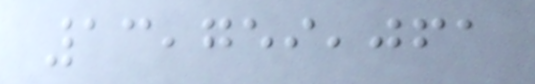13,759,061
